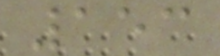153
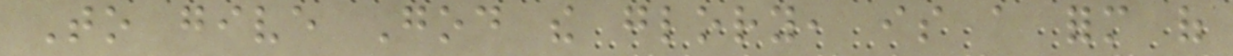To give God the glory, is a form of
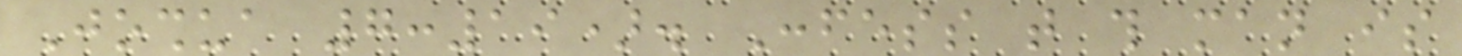Joshua 7:19). Confess that this man is
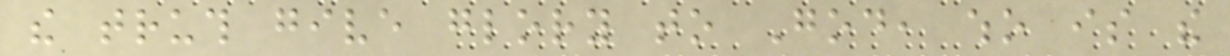the truth give glory to God, who is the
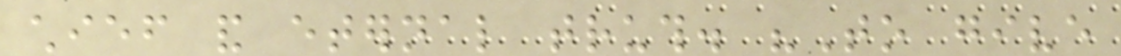chief and eternal truth. "To give
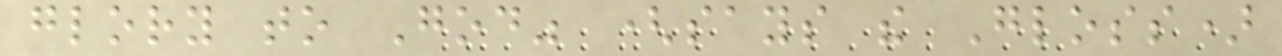glory to God" (says the Gloss)
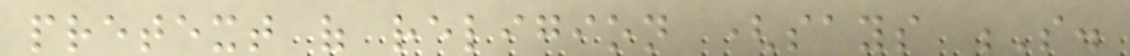pretext of religion (says S.
